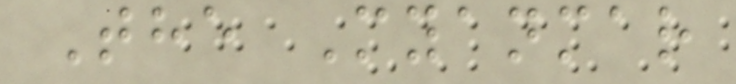The Myanmar
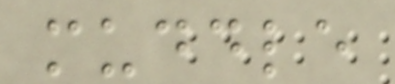muddle
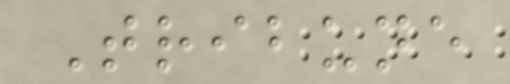Tribune
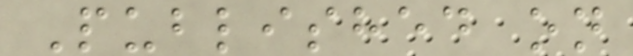Published on
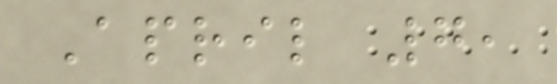April 7,
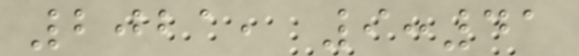2021, 9:41
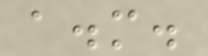a.m.
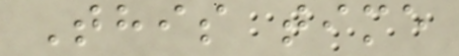This time
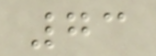73
